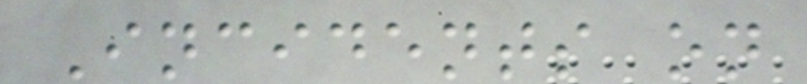Incidents on
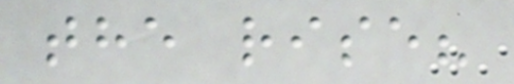the rise?
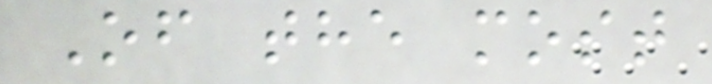Of the most
